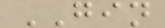GIN
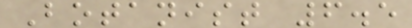Botanist 6.5
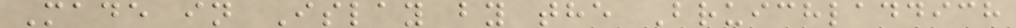Made in Islay by the Bruichladdich
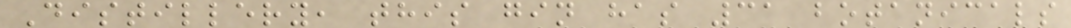Distillery, this gin has 31 botanicals
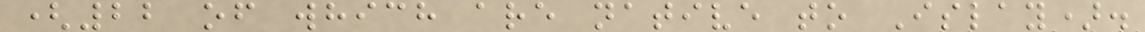(22 of which are native to Islay).
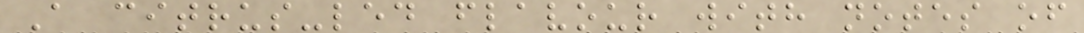A citrus-led flavour with notes of
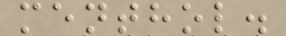menthol.
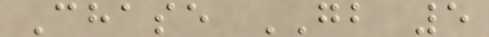Chase GB 5
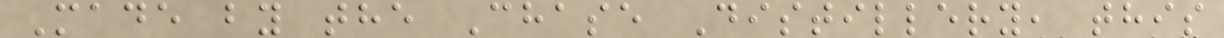Made by the Chase Distillery, this
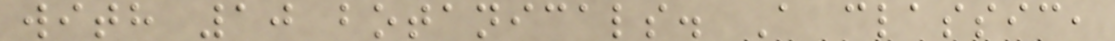with 10 botanicals. A classic,
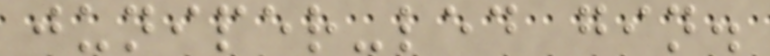juniper-led gin.
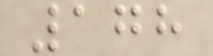178
